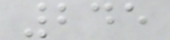245
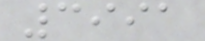3991
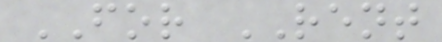FOR RENT
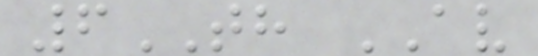6TH AV
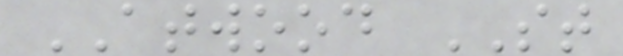ATWOOD ST
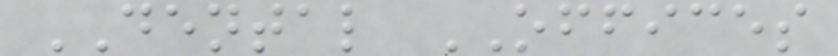DENTAL OFFICES
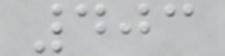403
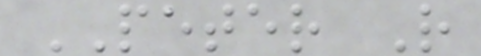PETER R
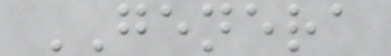GENERA
